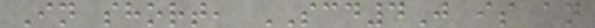In short, SCD4J is an
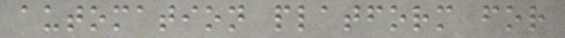automation platform for
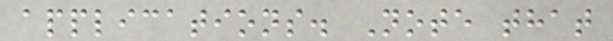applications. Note that
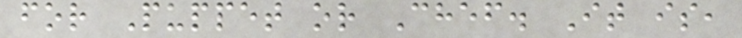for Puppet or Chef. It is,
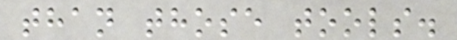than those tools.
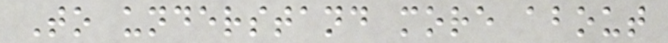To understand more about
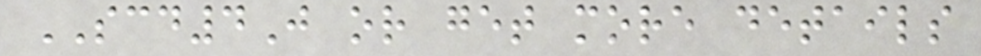SCD4J or get more details
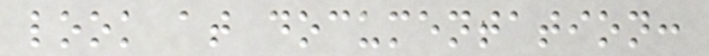look at documentation:
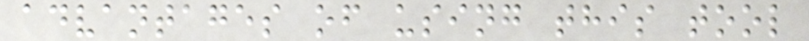advantages of using this tool
